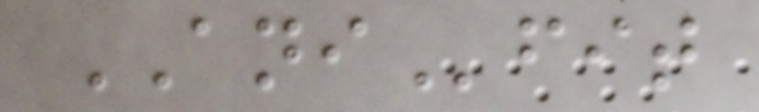ANIfit
